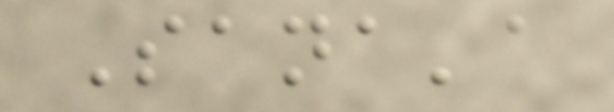Sana'a
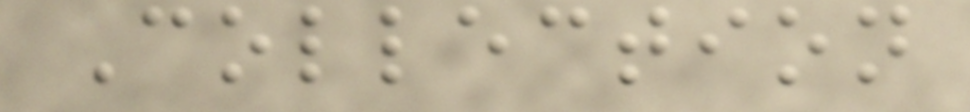Collection
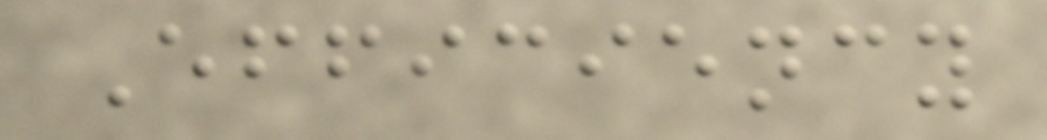Efficiency
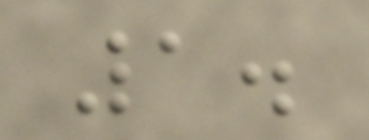1.
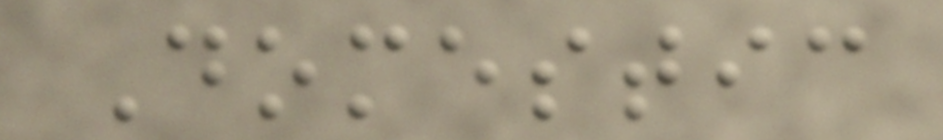Domestic
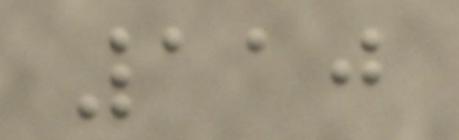110
